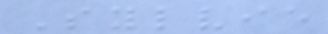Sylvie
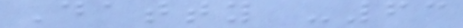Datty -63
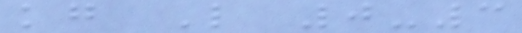kg L 0-3
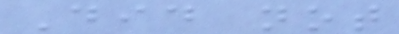Did not
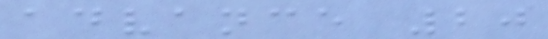advance 20
